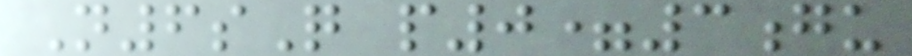N6sQ p0=3gu
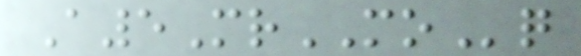A5MrMOq
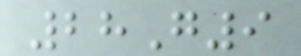28G9
